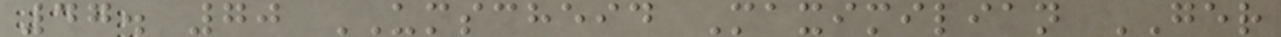47. 70 UMSCHEID Maximilian GER
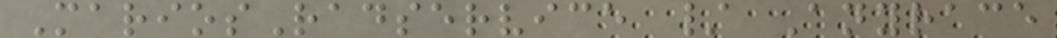MariosRadservice / Anyrace
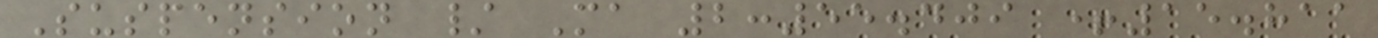Suspension / Ma 2:55.409 +15.811
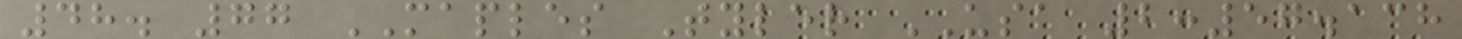48. 77 MAPLES Tyler USA 2:57.138
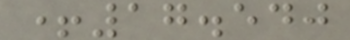+17.540
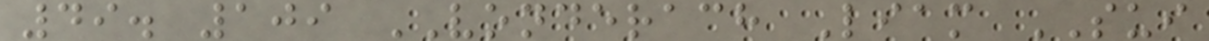49. 109 VONDERACH Liam SUI
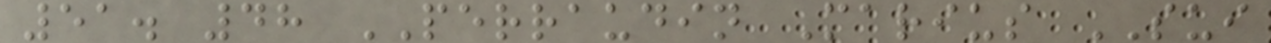51. 48 PERRAUDIN Marius SUI
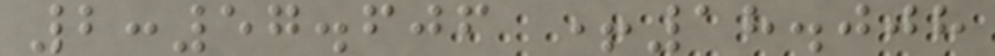2:57.606 +18.008
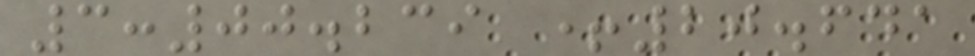3:00.239 +20.641
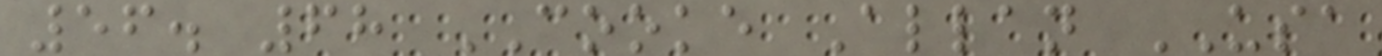56. 68 COOKE Allan USA
